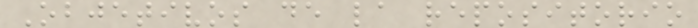Objetivos de la repositorio
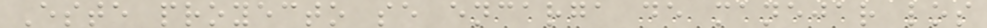Este proyecto se encarga de manejar los
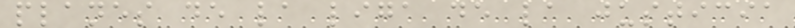planes de la liga de la justicia
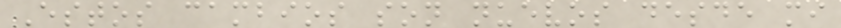Estos cambios son nuevos desde mi
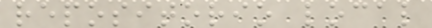repositorio local
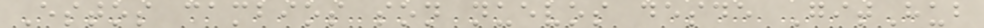Estos cambios son nuevos desde GitHub
